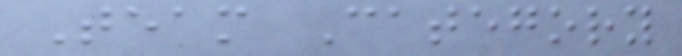Team Category
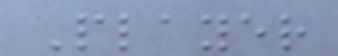Player
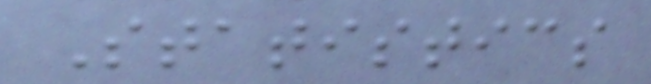Statistics
